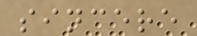sincere
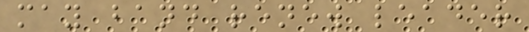may band renew leader
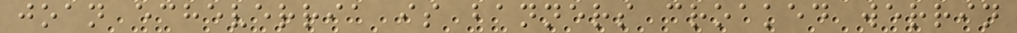joan echeverria is banners croaked werrin
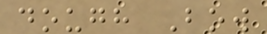dough Bow
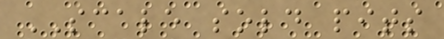SCALE sold pits
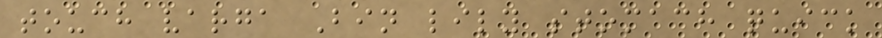touch varga Bin lily stomach quick
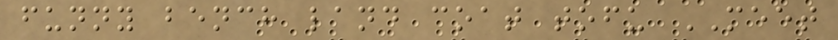funny bench land coat tofu MEET
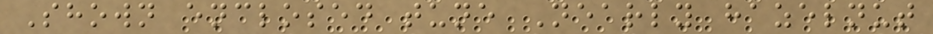Shown enclosed tune Nearly hazelnut
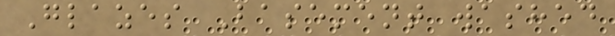Glazes Basement washed
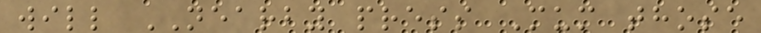will NEARBY press Mum those
